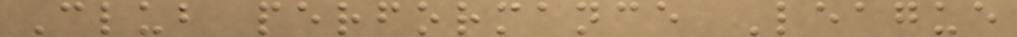Club performance League
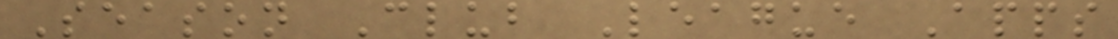Season Club League Apps
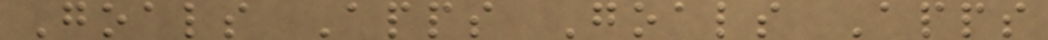Goals Apps Goals Apps
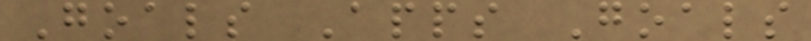Goals Apps Goals
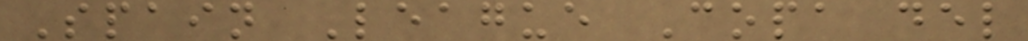Spain League Copa del
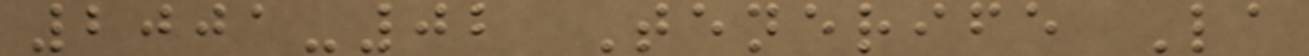2001-02 Tenerife La
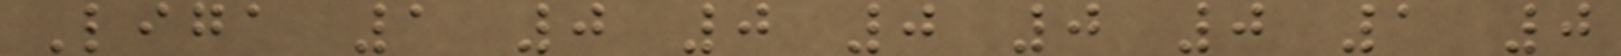Liga 1 0 0 0 0 0 1 0
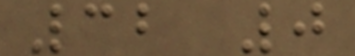32 0
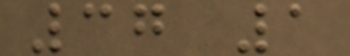37 1
